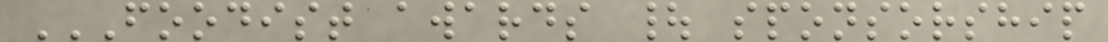FOODIST AWARDS | SPONSORSHIP
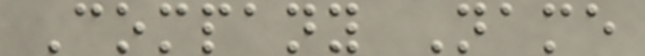Company Name
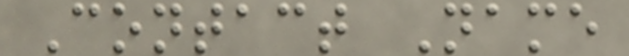Contact Name
